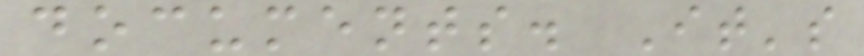documents. It's
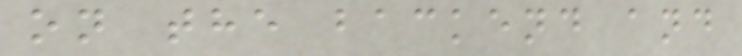on the backend and
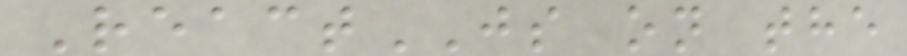ReactJS on the
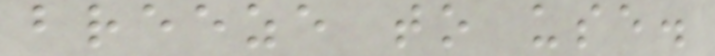breeze to use.
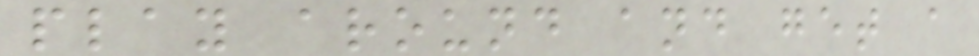play around and get a
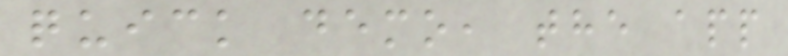quick demo, the app
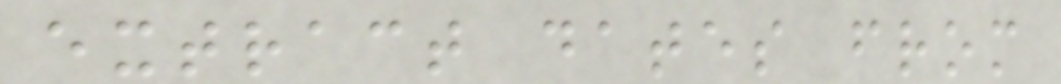extract dates from
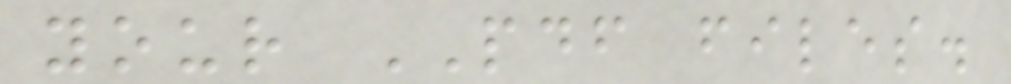your PDF files.
